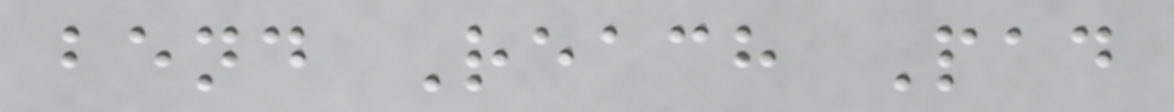bend Reach Pad
